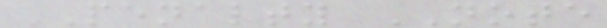PENALTY NOTE
